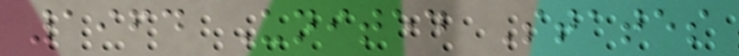1964 United States
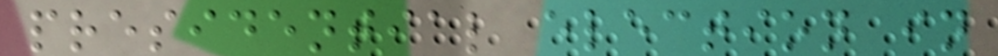presidential election in
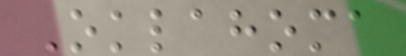Oklahoma
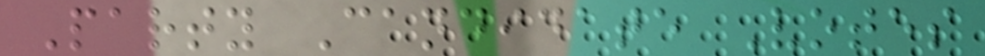Party Candidate Votes
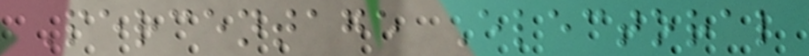Percentage Electoral
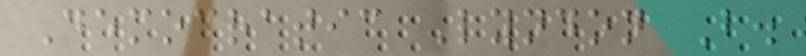Democratic Lyndon B.
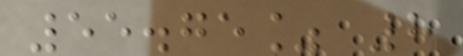55.75% 8
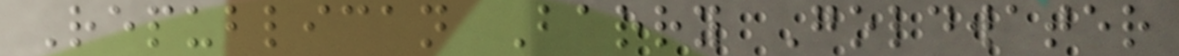Republican Barry Goldwater
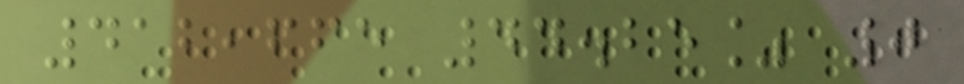412,665 44.25% 0
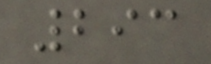293
